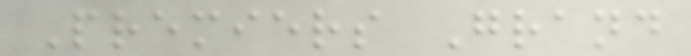Premiers Grand
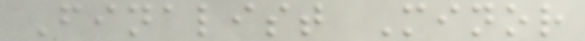Finalist Minor
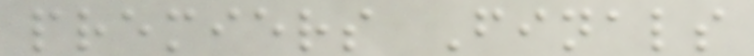premiers Finals
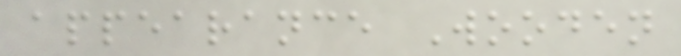appearance Wooden
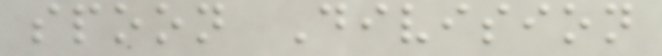spoon Division
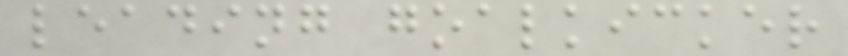leading goalkicker
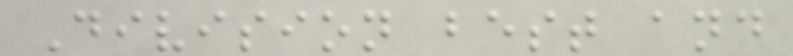Division best and
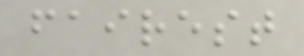fairest
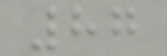87
